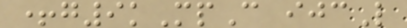+g9kMpC ijcL
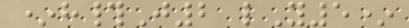*h#J2 lY5*
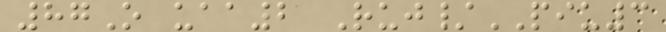87O uaa2 Ruj/PIU3
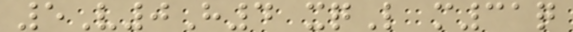5V0H4 xqL m31q
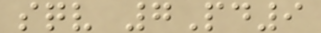sqv 7Pd9
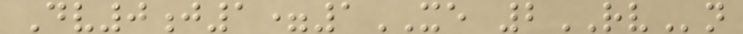Dv0j1=1XE 2RVn
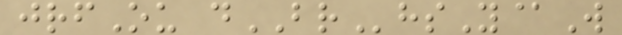jrfOu dBRhsY@W
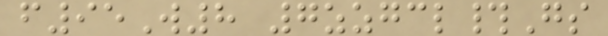f95W8 7zzgcl#Gs
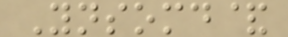Ynsomd&
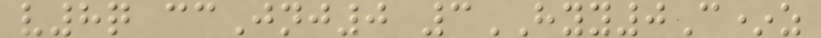v8q ccJnj0 3HYY0C*z
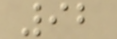92
